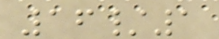16/1
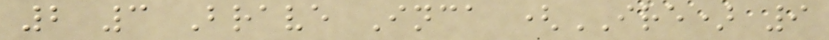2 3 Brave Inca (IRE) 9
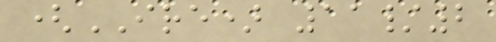(IRE) 11/2
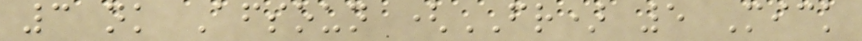3 nk Afsoun (FR) 5 Mick
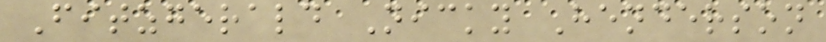Fitzgerald Nicky Henderson
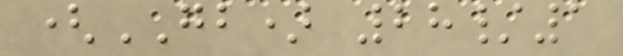(GB) 28/1
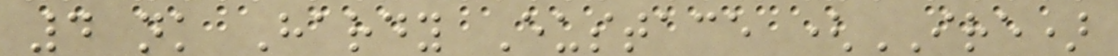4 nk Hardy Eustace (IRE)
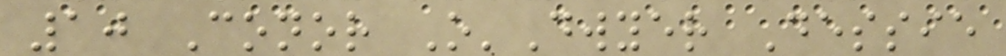10 Conor O'Dwyer Dessie
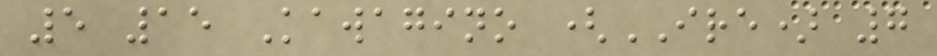5 15 Kawagino (IRE) 7
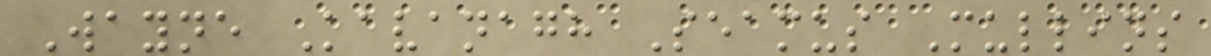Wayne Kavanagh Seamus Mullins
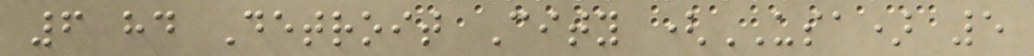6 hd Detroit City (USA) 5
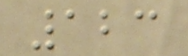123
